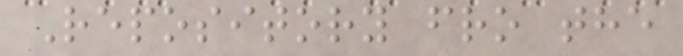Repository fro the
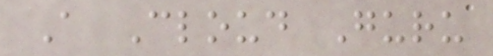A Cloud Guru
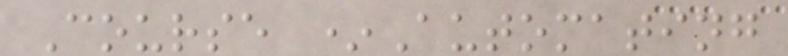Course *Automating
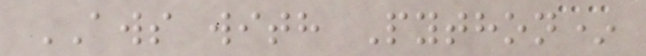AWS with Python*
